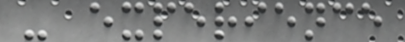- experience
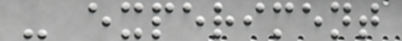- experiment
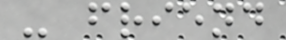- friend
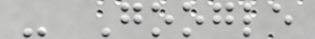- Google
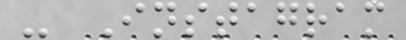- Instagram
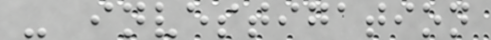- investigation
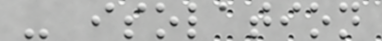- isolation
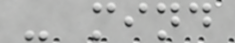- mind
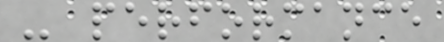- performance
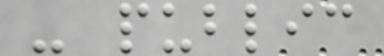- public
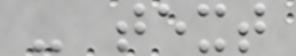- text
